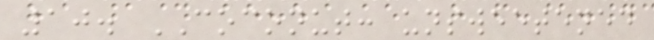10. COCONUT: unsweetened
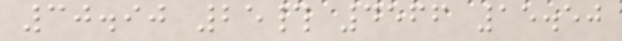30.90 25# 4566 15.50
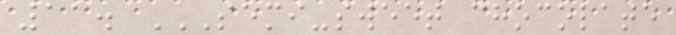11. SEMI-SWEET CHOCOLATE
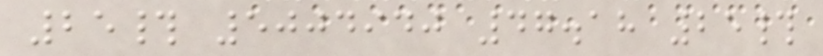25# 5004940 47.18 25#
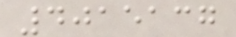4015137
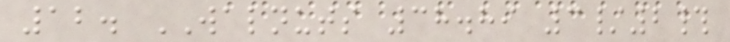12. WALNUTS 38.89 3/2#
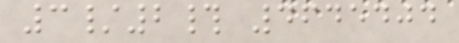3/2# 4645404
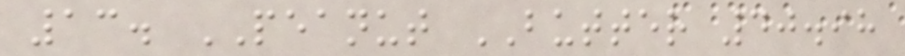13. PEANUT BUTTER 40.98
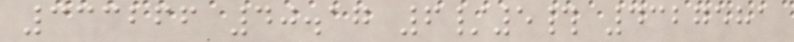333266 40.17 6/5# 4327581
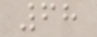68
